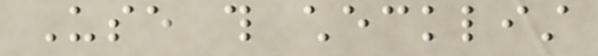Use this checklist
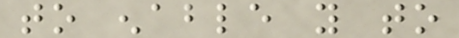to enable you to
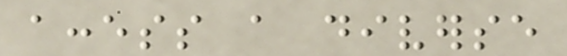access a diverse
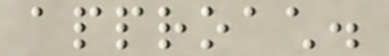approach.
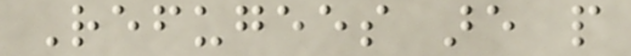Refugees are people
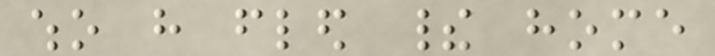who have fled their home
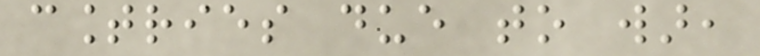countries due to war,
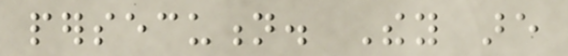persecution. They are
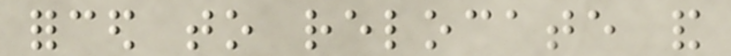forced to relocate and
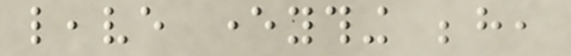leave everything behind,
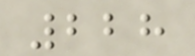228
